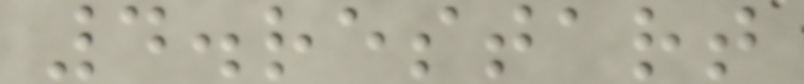4.restart
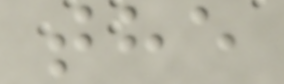the
